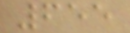655
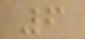6
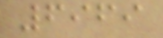6969
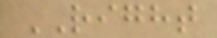RIGHT
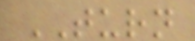TURN
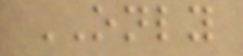ONLY
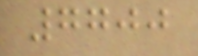7700
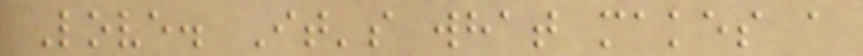Love. It's what makes a
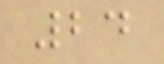24
